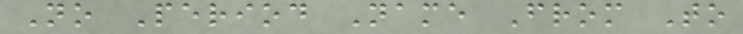No Period Name From To
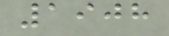1908
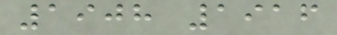1908 1916
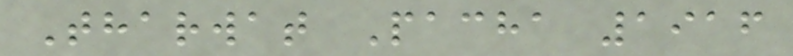Tharwat Pacha 1916
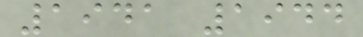1941 1944
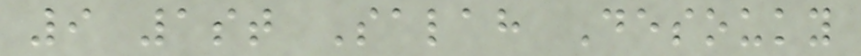9 1st Salah Desouky
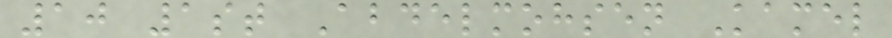10 1st Abdelmohsen Kamel
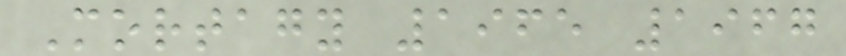Mortagy 1965 1967
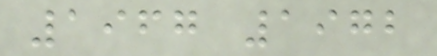1967 1972
